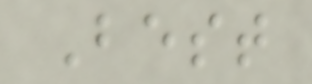Best
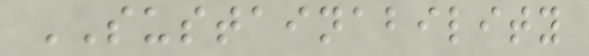SUSTAINABILITY
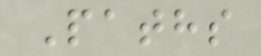Paths
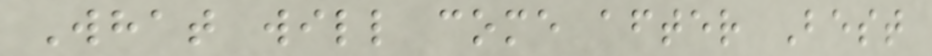What will come after Best
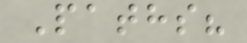Paths?
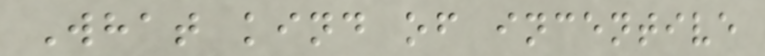What kind of incentive
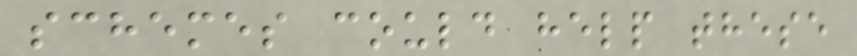schemes could help these
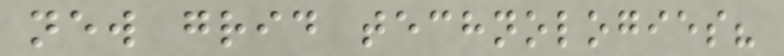new grid technologies?
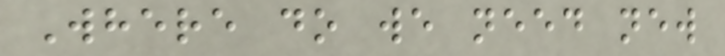Where do we need new
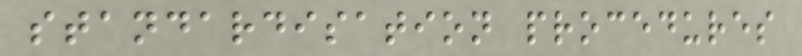standardisation procedures
